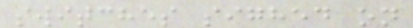switches sighed on
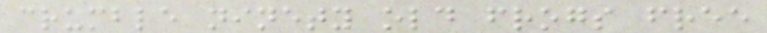crumble ninety old frogs free
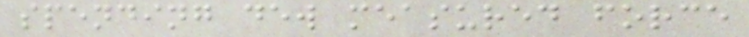spending dew measured force
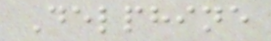Delphine
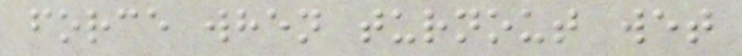force when turnout wet
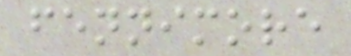fennimore
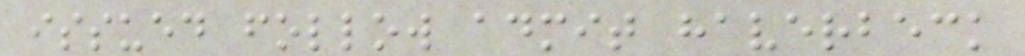issued follow admit haverbeck
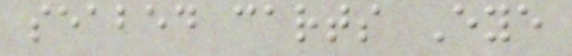seabed carts Eye
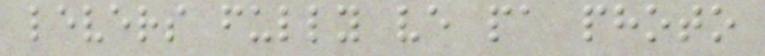levers fully ve pa photo
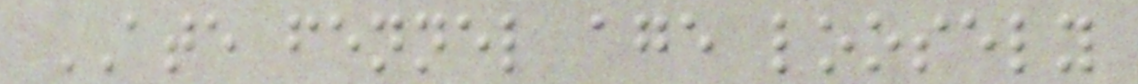ATE fennel age loosely
